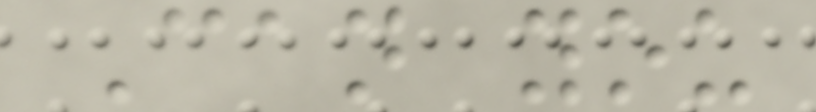Can you
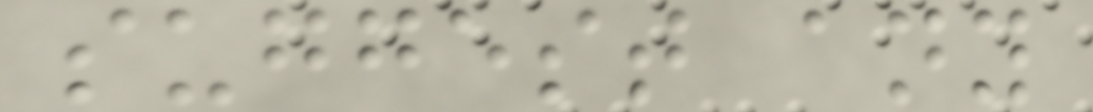suggest any
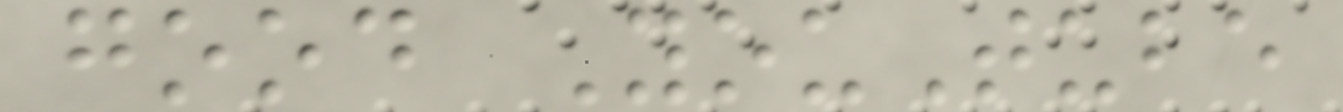good YouTube
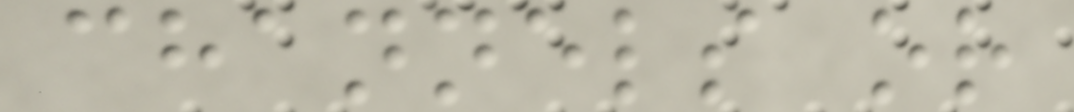channels or
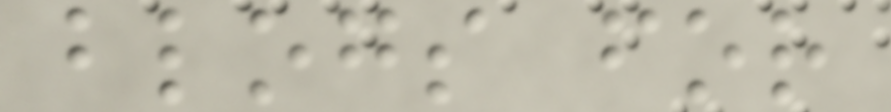blogs for
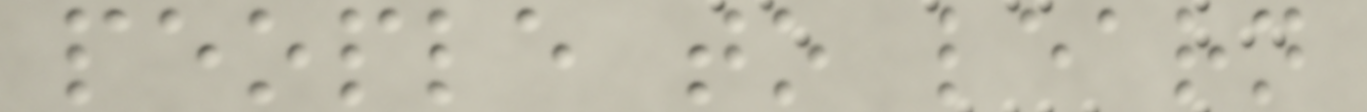people to learn
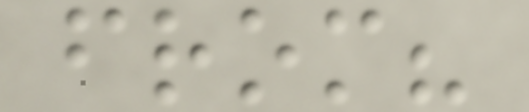from?
